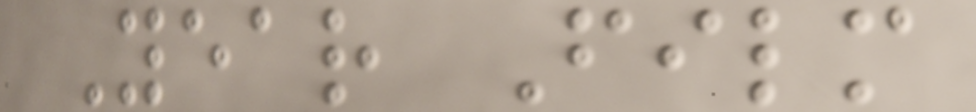Year Film
